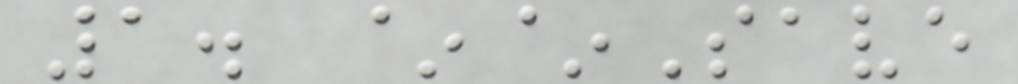1. ~~Save
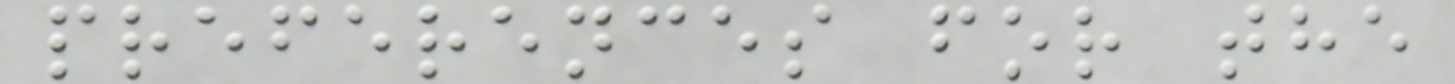preferences for the
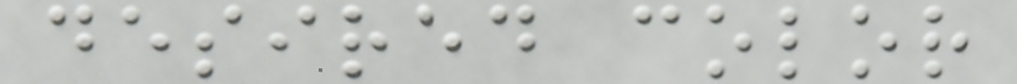desired color
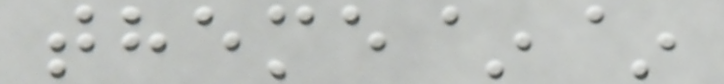theme~~
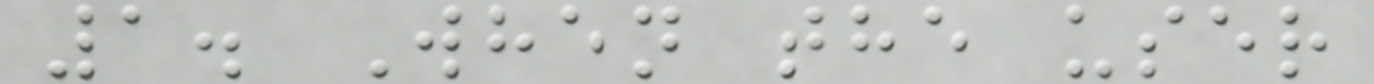1. When the user
